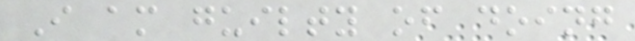I am guilty of doing
